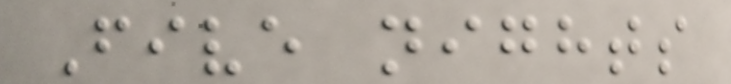Five nights
